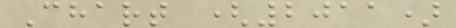Chart (2011)
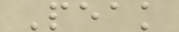Peak
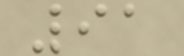91
